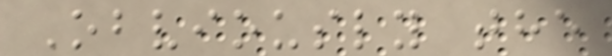Obviously the
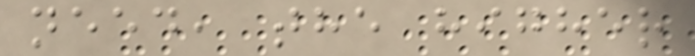need, the higher
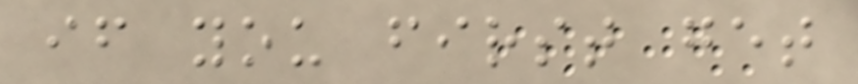if you first get
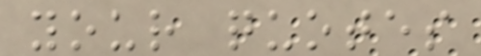your quotes
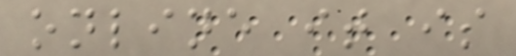online it is
